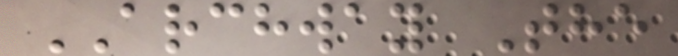ARCHWAY The
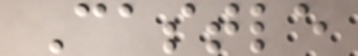Castle
